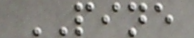PINE
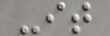-it
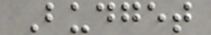Budget
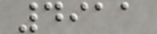4911
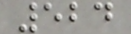524
